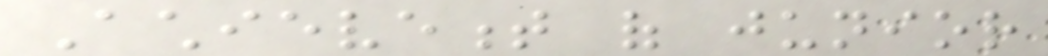Achievement of junior
